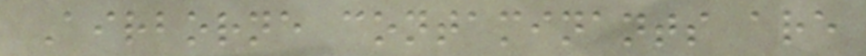Airborne contaminants are
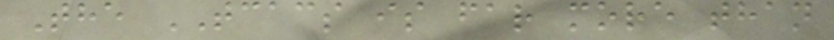The TCACS is far more than
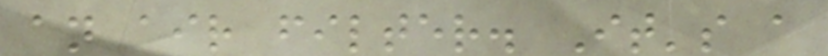an air filter. It's a
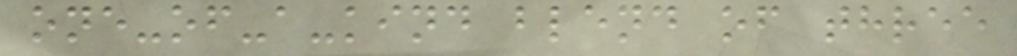one-of-a-kind blend of three
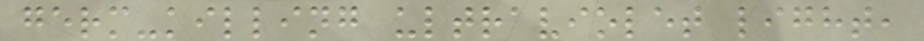germ-killing ultraviolet light,
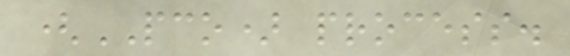(PCO) process.
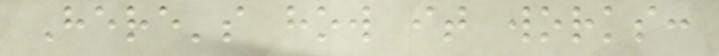Here's how it works:
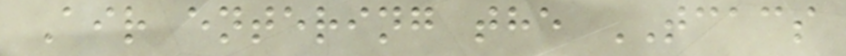Air entering the TCACS
